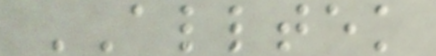ALLTEK
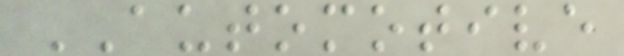AUTOMOTIVE
